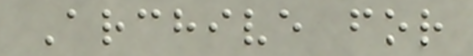Archive for
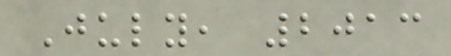July, 2013
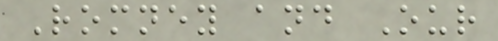Romney and Our
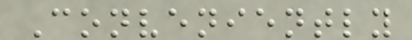Conveniently
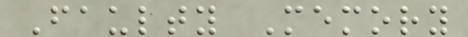Faulty Memory
